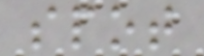spot
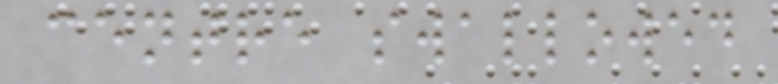centre swallowed
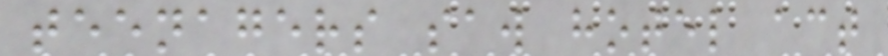teenagers saw hotel act
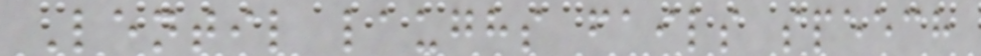Lentil laughs fails speech
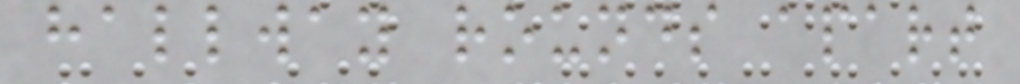hallway rounds apart
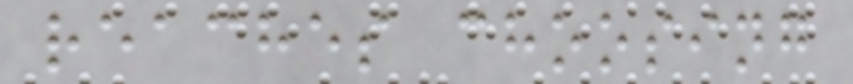reaches choosing
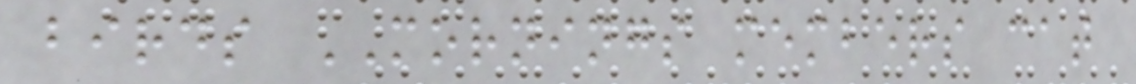birds MORNINGS members cat
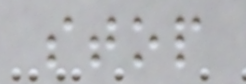stop
